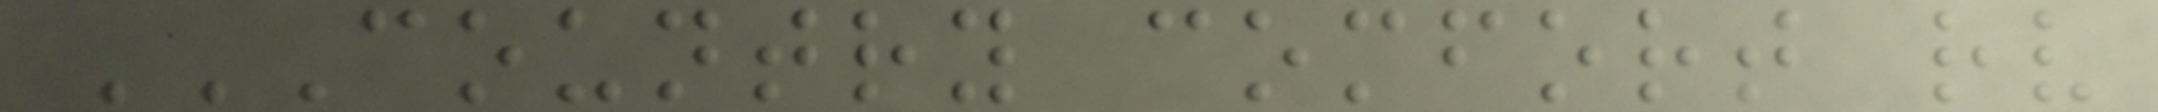COUNTRY COMFORT RV
